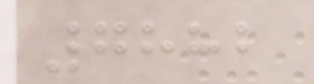7882
